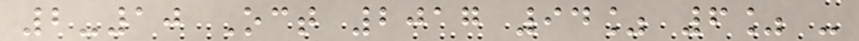2-10 Oct 2017 94% 6% -
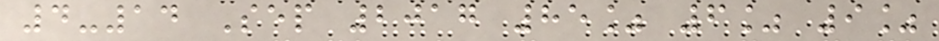4-14 Sep 2017 85% 6% 9%
